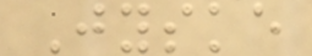Jyske
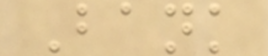Bank
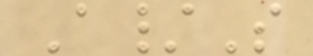A/S
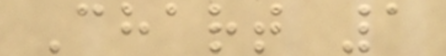Chart 1
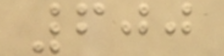600
